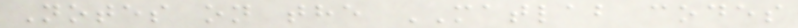Notes on the MATLAB codes
